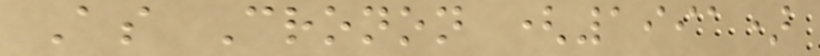As Cronon (1991)
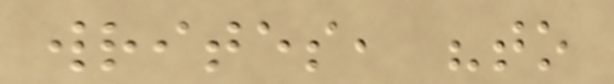writes, "to
